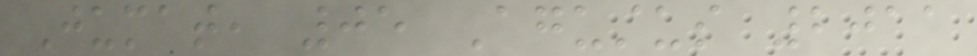Jumat, 05 Agustus 2011
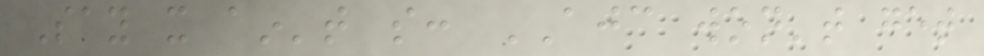Say it ain't so: AJC won't get
